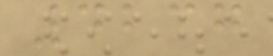4237
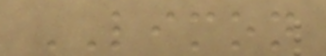LIMON
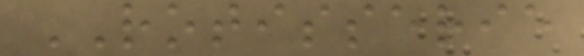ROTISSERIE
